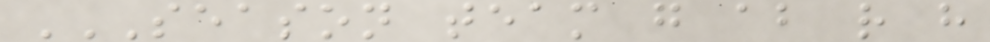SEASON TEAM G AB R H
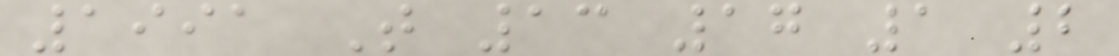1991 T 13 17 1 2
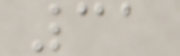31
